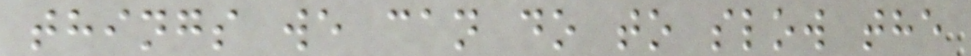things we can do to slow the
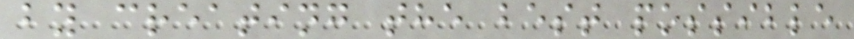by creating the best possible
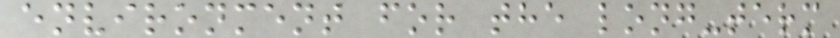environment for the long-term
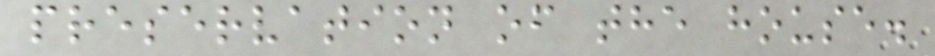preservation of the house.
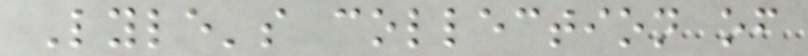Lyle's collection of
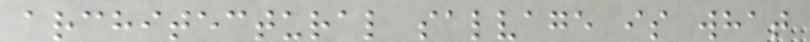architectural salvage is what
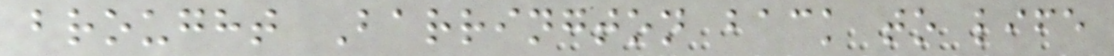brought Barrington back to life
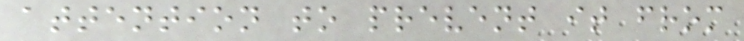attention to prevent it from
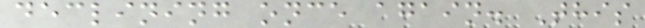declining once again. This
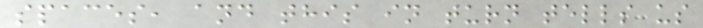spaces, and this in turn tells us
